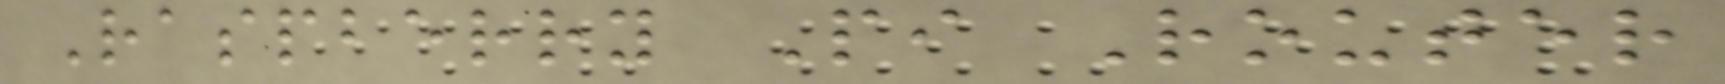Raspberry Pi Router
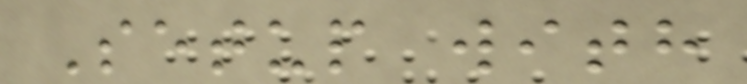Setup with
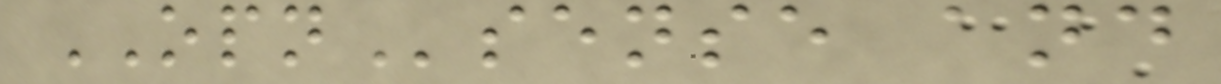OPNsense and
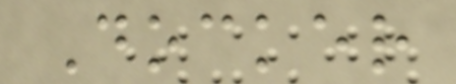Docker
